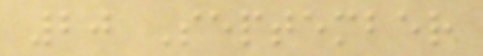20 September
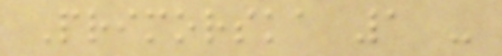Primorska 1 -
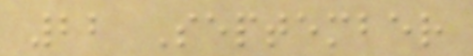22 September
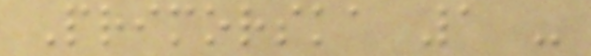Primorska 1 -
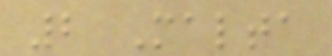2 Malta
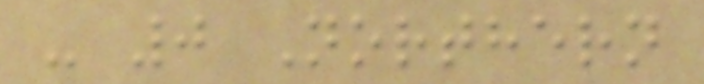- 0 Northern
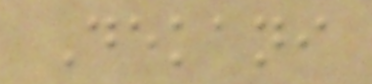Dekani
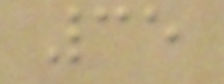35
